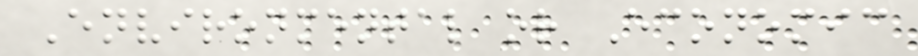Environmental or Economic
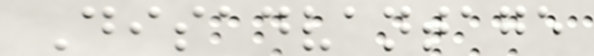Disadvantage
